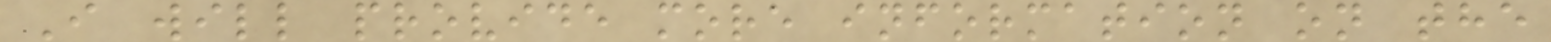I will provide more information on the
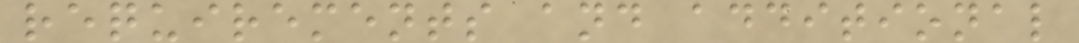requirements and additional
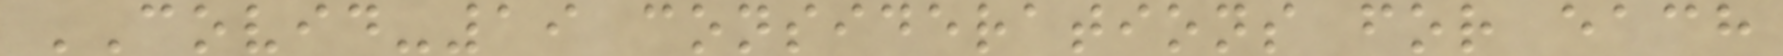COVID-19 considerations for each
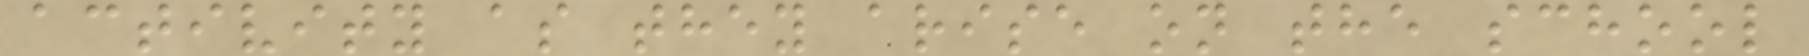activity as they arise on the school
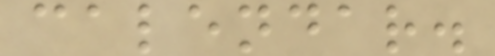calendar.
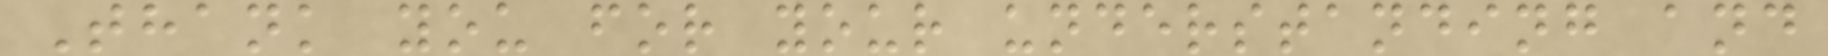Thank you for your understanding and
